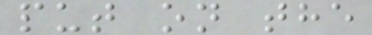put on the
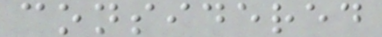considered
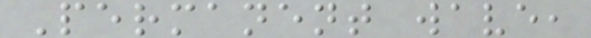Permanent wave,
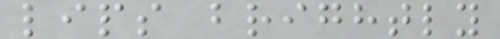lips brightly
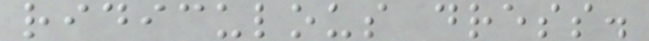ridiculous dress.
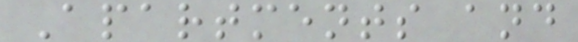Apartments and
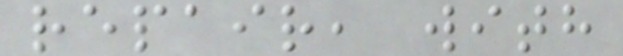repair, with
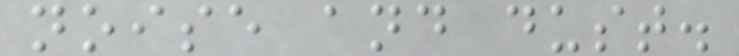noise and dust.
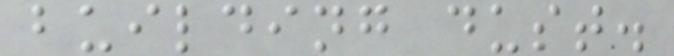building dust.
